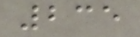235
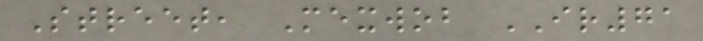Street, Mexwob IR71
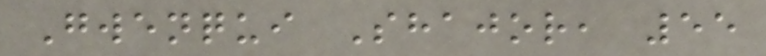Gwenqui Shajor, 55
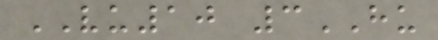VU10 3HU
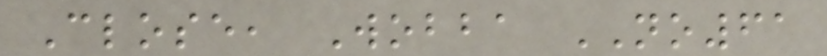Close, Wobba NO61
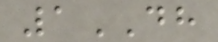1DH
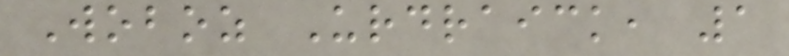Woboz Urdraick, 1
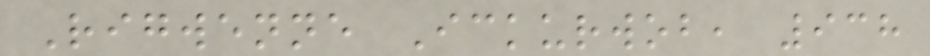Rigwenne Ickurwob, 938
